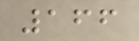166
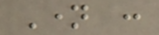Name :
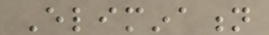Elimination
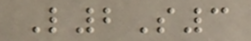L2S3
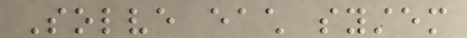Solve each system
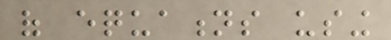of equations using
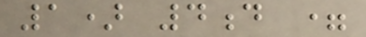1) 4d =
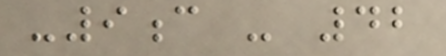-9c - 42
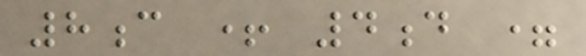8c + 4d =
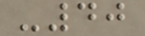-40
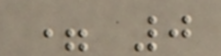= 0
